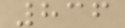836
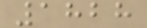1828
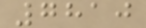7810
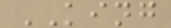KING
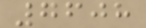7608
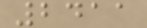2411
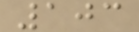103
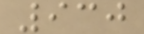930
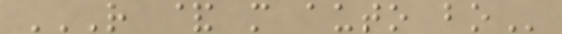R & M AUTO BO
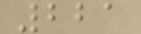221
